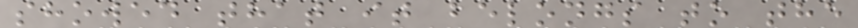showed that it belongs to the
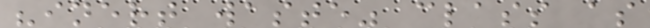"inert waste" class as
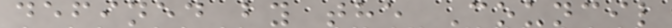defined by the Council
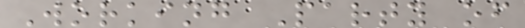Working Party of
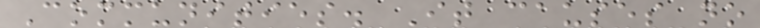Communities. It causes no
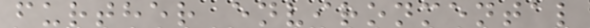further environmental
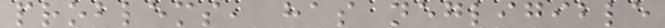problems, has negligible
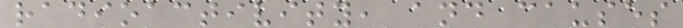radioactivity, and causes
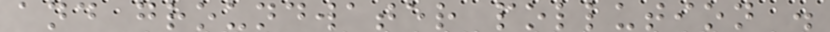and groundwater pollution .
